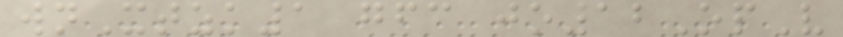wnXtzk1 gfc jo12OpV
